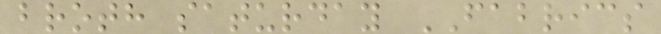broth saturday FABRICS
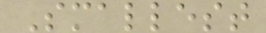Smallest
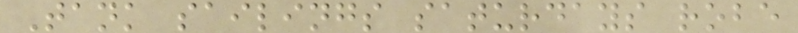Tank sailings saturdays robe
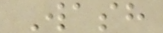Wash
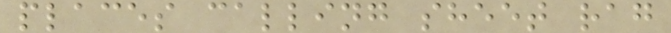places calling sheet rag
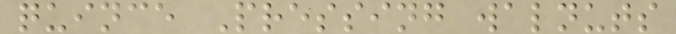quince Pressing walnuts
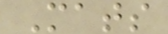Mats
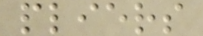pliers
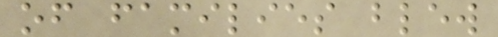of families blew
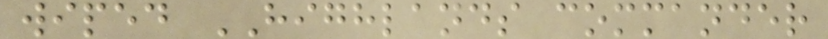wiped HIGHLANDS commander
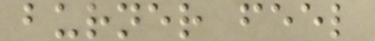burner feel
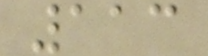113
